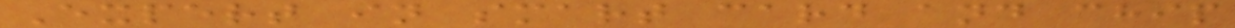Expert in smart card and chip
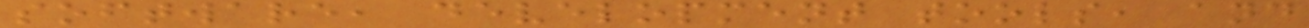software, development tools, and
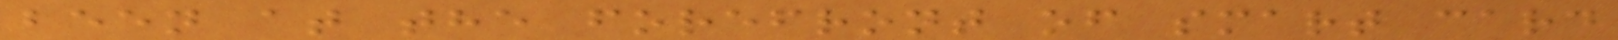been at the forefront of smart card
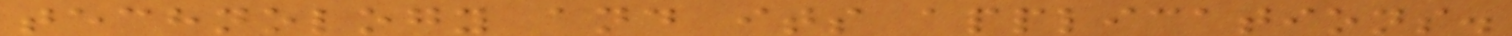technology and its applications.
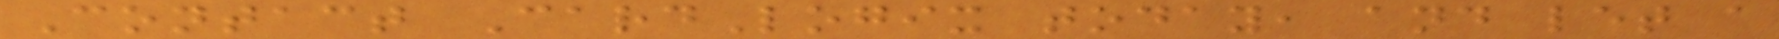Contact CardLogix today, and let a
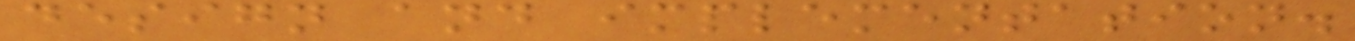design and implementation.
